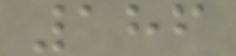186
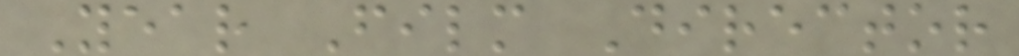Year Film Director
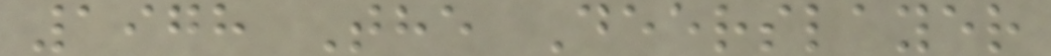1978 The Deerslayer
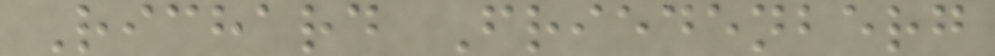Richard Friedenberg
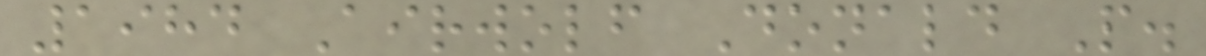1984 Airwolf Donald P.
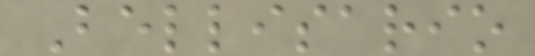Bellisario
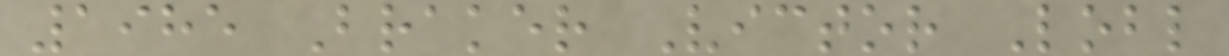1985 Braker Victor Lobl
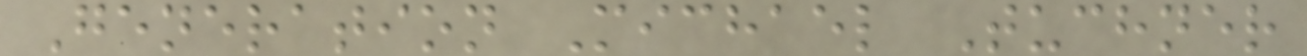Generation Michael Tuchner
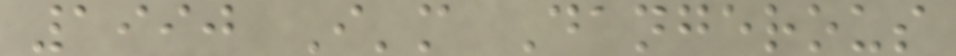1990 I'm Dangerous
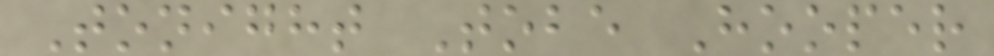Tonight Tobe Hooper
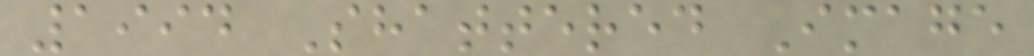1994 Shattered Image
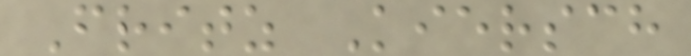Fritz Kiersch
